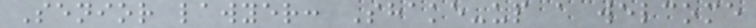Senior lawyer: Shake-up a welcome
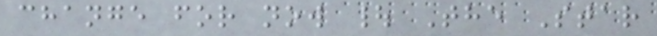change for now | The Star
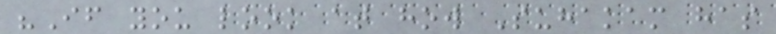"If you look at how Suhakam has
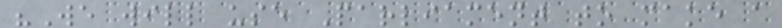"We will use Parliament to make a
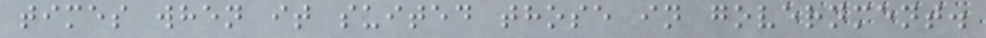times when it suited those in government.
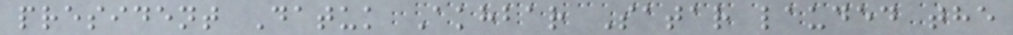president Datuk Akhbar Satar lauded the
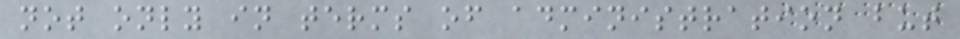not only in terms of administration but
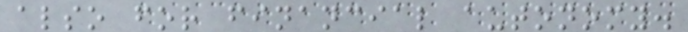also for financial autonomy.
